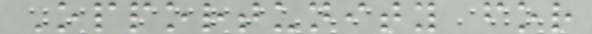Opportunity for
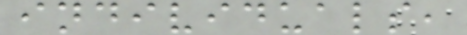individuals,
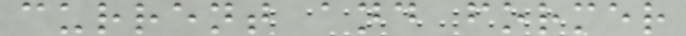current and former
